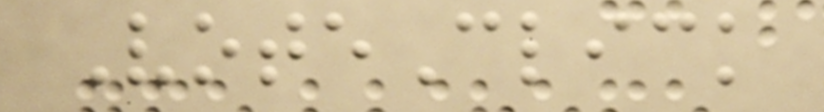VoteClick
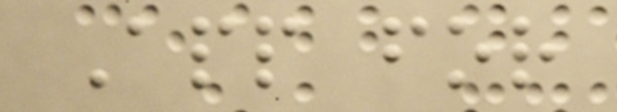App for
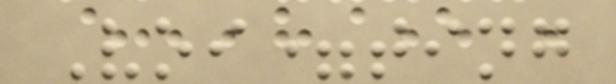Voi=ting
